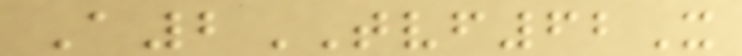A2TVF62X
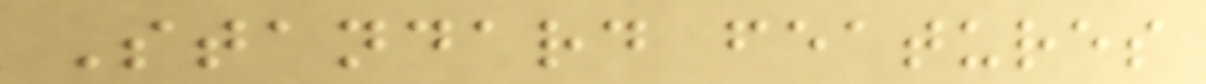Standard features
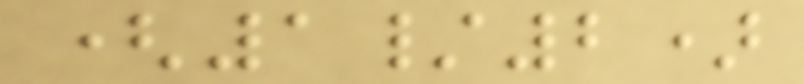(1/2)
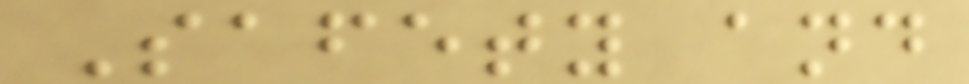Safety and
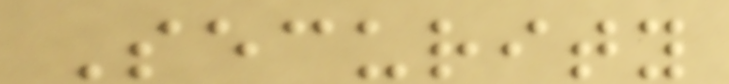Security
